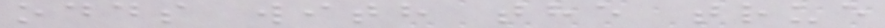odds with the true
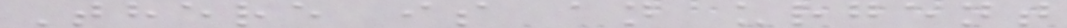There is an urgent
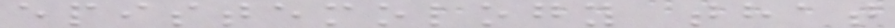epistemology that
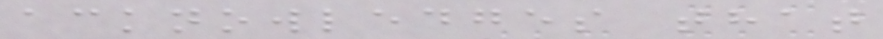acknowledges that
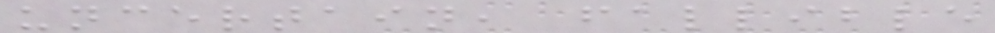uncertain, fallible
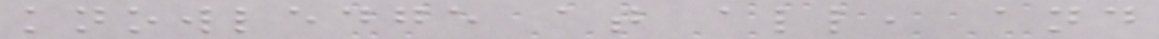knowledge at all, and
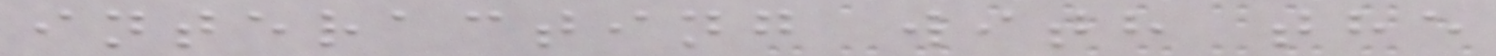interacting with the
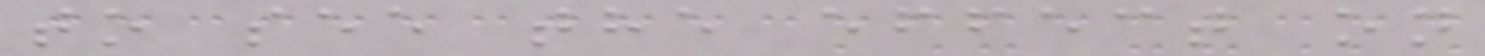to see the effect on
